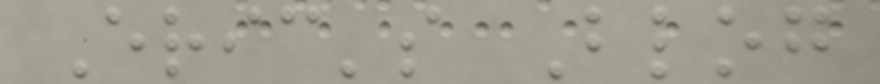Eric's Blog
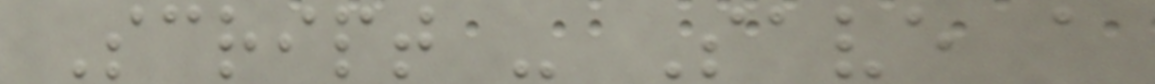Script - Save a
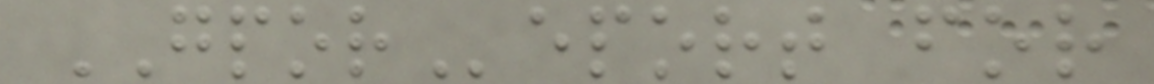GPOReport for
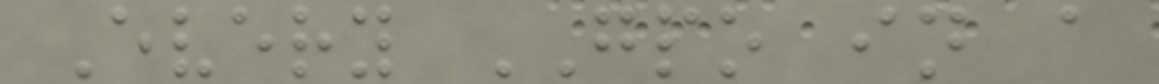Every GPO in a
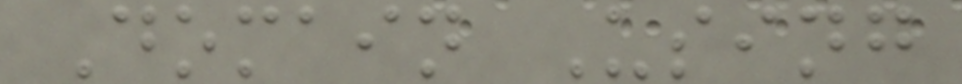Domain Using
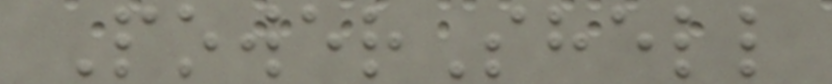PowerShell
